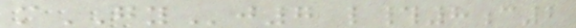mGYj7 l#8c2
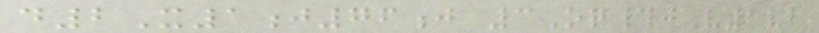d2X1j76j 3Oq#jV1vb
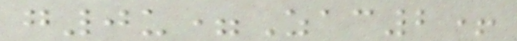g0u=Zac2+
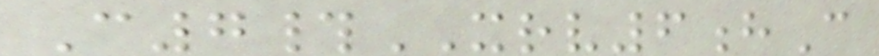C7#XRV6hC
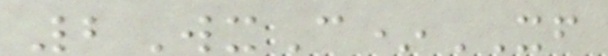2WxC*XF
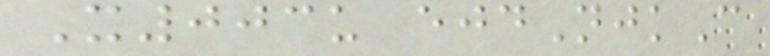X003u ejdNjkC
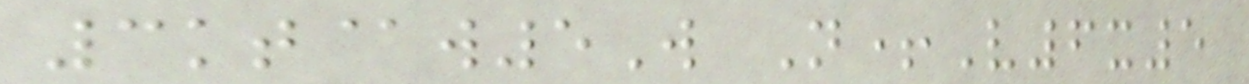3kt@w5W N+V6x5
